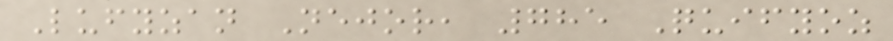Lufyzan Nejor, 785 Quifyoz
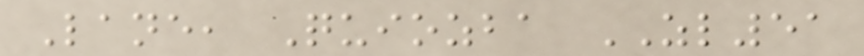Lane, Quiozba ZL51
